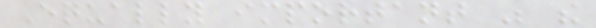Equally important was the
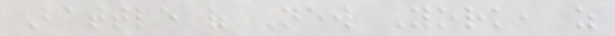Battle of New York, as
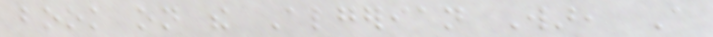book on the Algerian War, A
